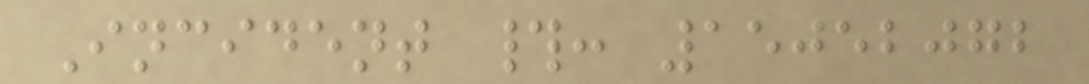Incident #: 15052072
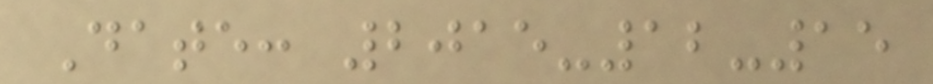Date: 2015-12-15
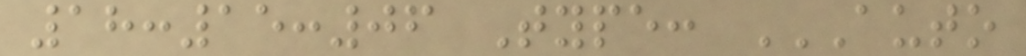18:15:06 Type: AUTO
